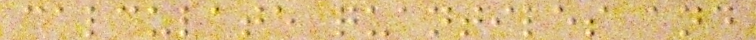calculate quantiles and
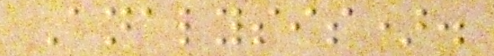Analysis).
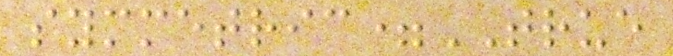symmetric=TRUE
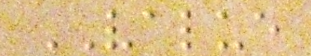VALUE
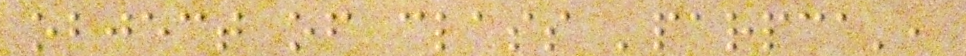object of class 'parpca',
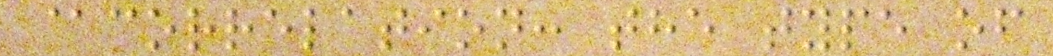@correlation: the type of
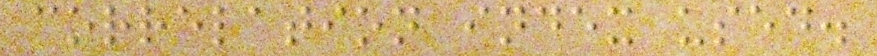correlation index used.
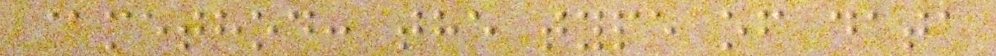@method: the type of data
